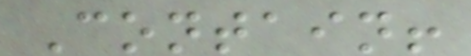Contain!
